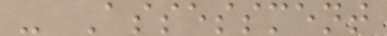- Assessment
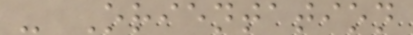- Orientation
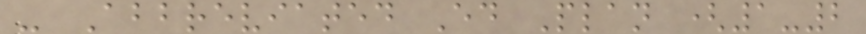- Abbreviated Ed Plan (1-2
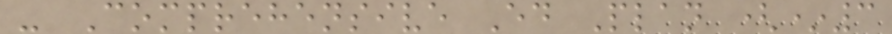- Comprehensive Ed Plan (*3
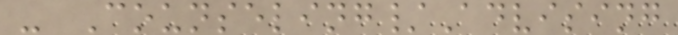- Counseling/Advising
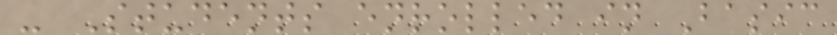- Students enrolled in Basic
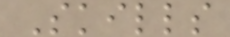Skills
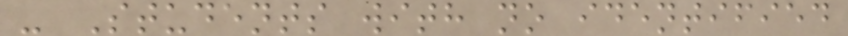- Students with no identified
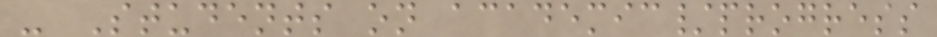- Students on academic/progress
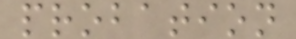probation
